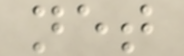net
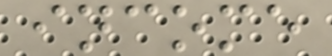income
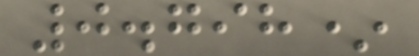0.798*
